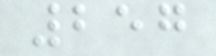257
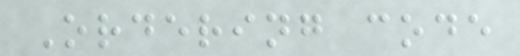Ordering code
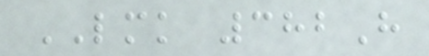LMK 382H
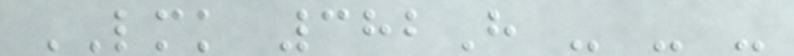LMK 382H - - -
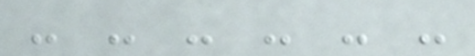- - - - - -
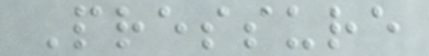Pressure
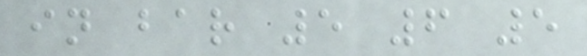in bar 5 6 5
